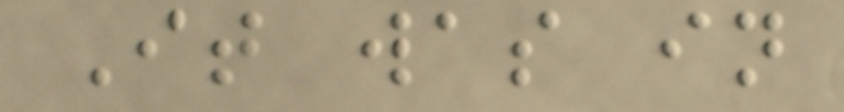It was in
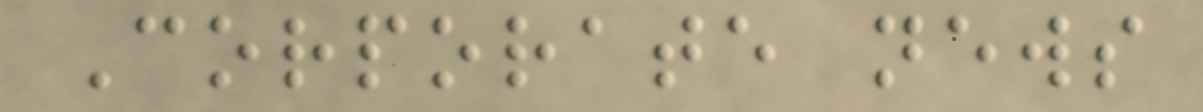Corporate news
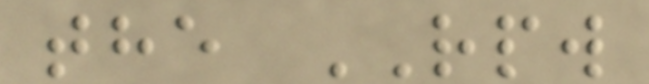the RPW
